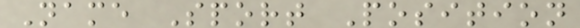Name Sport Position
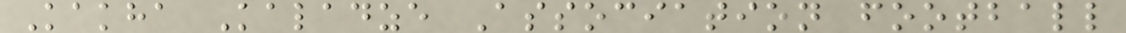Kakha Kaladze Association football
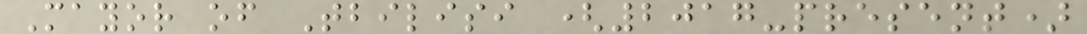Mayor of Tbilisi (2017-present)
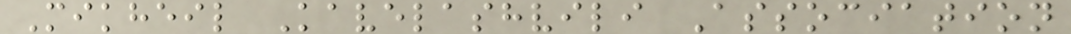Mikheil Kavelashvili Association
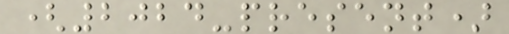(2024-present)
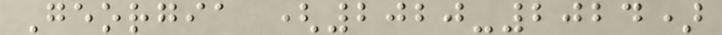Georgia (2020-2024)
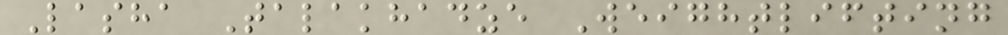Lasha Talakhadze Weightlifting
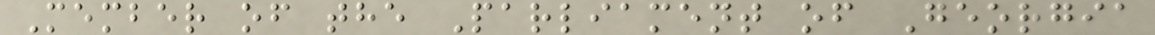Member of the Parliament of Georgia
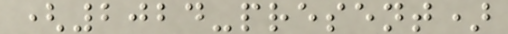(2024-present)
